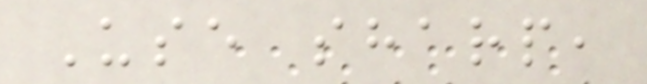Use sharp,
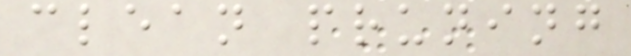clean pruning
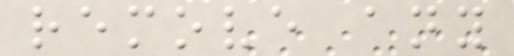remove any
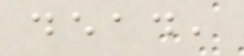dead,
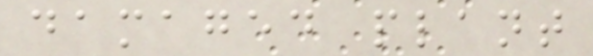damaged plant
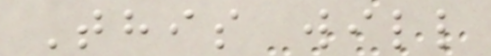This will
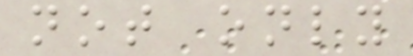not only
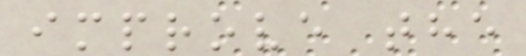improve the
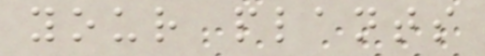your plants
